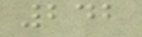242
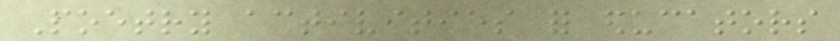Poetry activities for educators
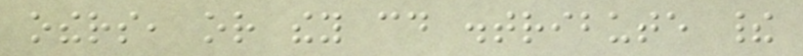others, or they could distribute their
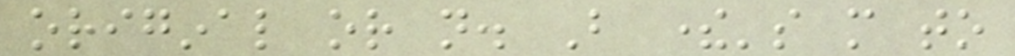original or not. But there's more to
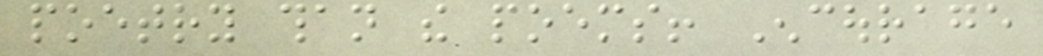poetry than the poems! Encourage
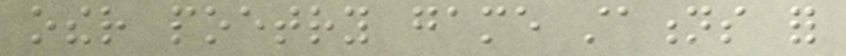other poetry game stations for
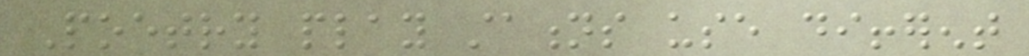Poetry play stations use different
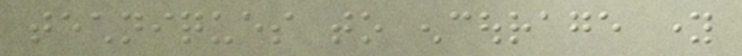techniques to encourage young
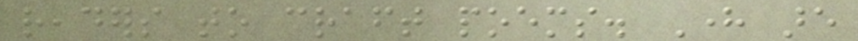readers to craft poems. Here are
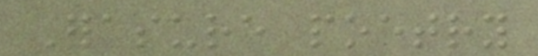Erasure poetry
